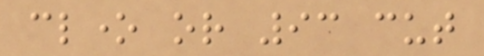clone or 93 cut
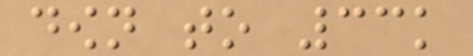down to 33k
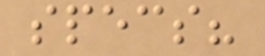specs?
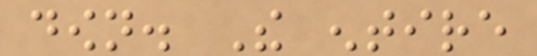down. The entire
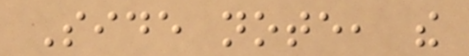Side note, the
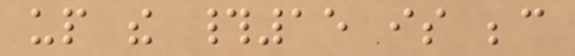up the #15 is because
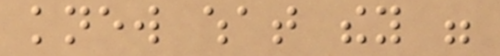knew what they were
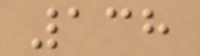138
